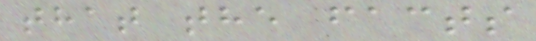that the facts
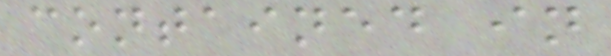contained in
